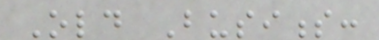Old Business:
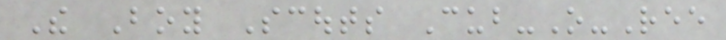The Boy Scouts Cub-O-Ree
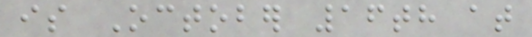is October 16th at
